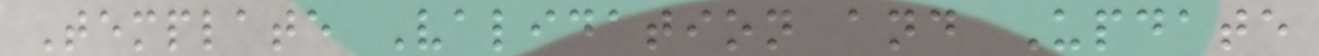Template Validation and Update
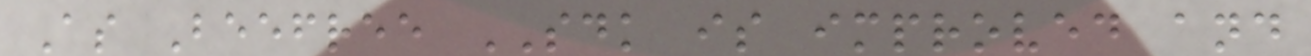As Beefree SDK is improved and
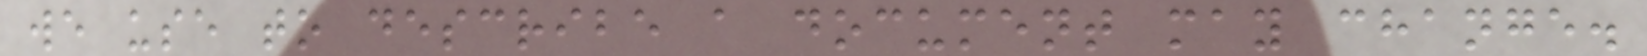we use to describe a document may change.
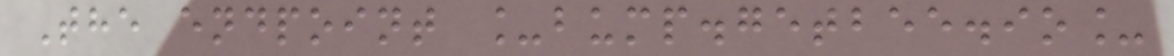The endpoint _bump.getbee.io_
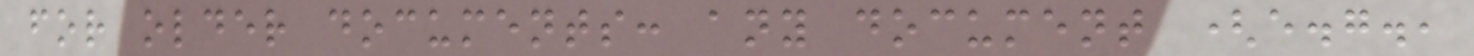for older documents: any document (e.g.,
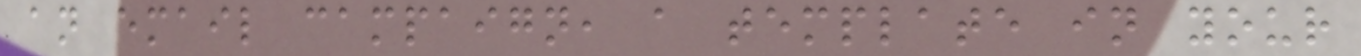an email campaign, a template in your
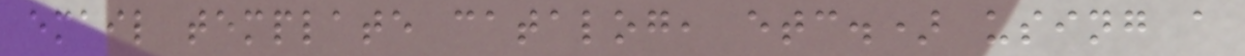email template catalog, etc.) using a
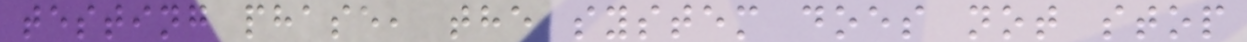testing phase, the system does not stop
